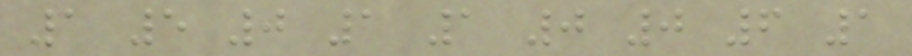1 5 0 1 1 0 0 6 1
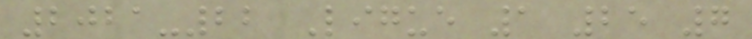2021-22 Ligue 1 25 7
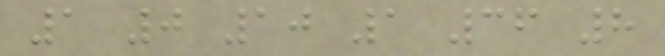1 0 10 1 36 8
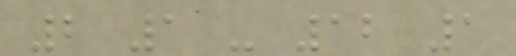2 1 - 12 1
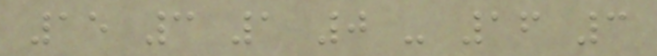15 3 1 0 - 16 3
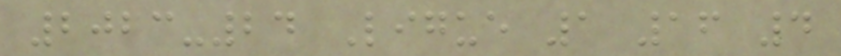2023-24 Ligue 1 16 4
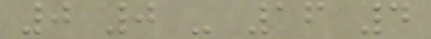0 0 - 16 4
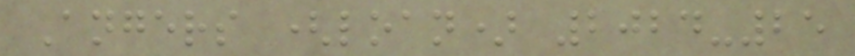Angers (loan) 2024-25
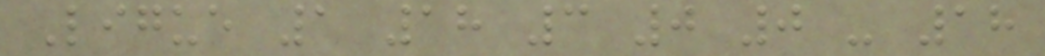Ligue 1 18 3 0 0 - 18
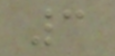3
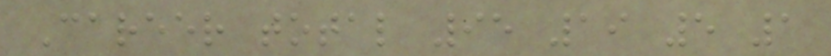Career total 95 19 5 1
